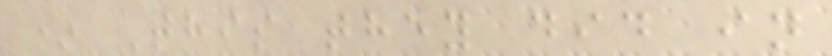* This they did in
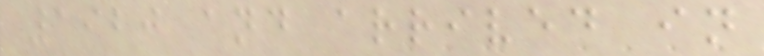1920 and arrived in
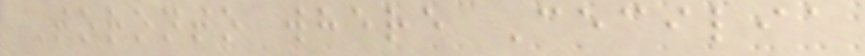Toronto where Cecilia
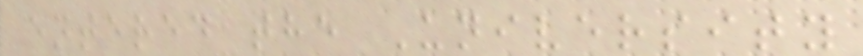entered the University
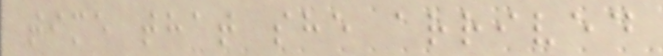time that she arrived
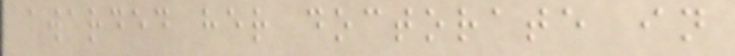awarded her doctorate in
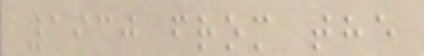1930 from the
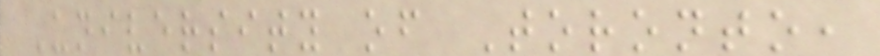University of Toronto,
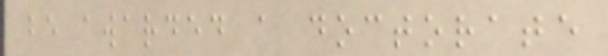be awarded a doctorate
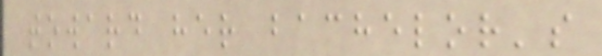toward her bachelor's
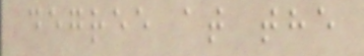degree at the
